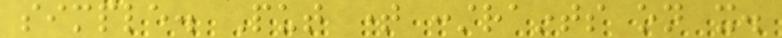simple. Put time constraints on it.
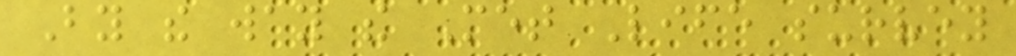By the way the Met Life survey
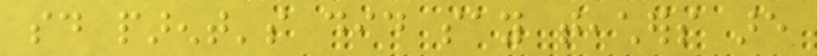said parent's did say teachers are
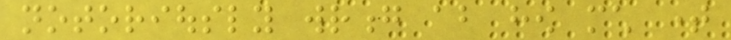notoriously wrong about how much time
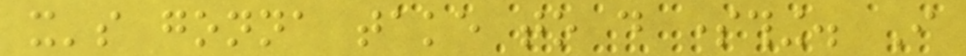it's gonna take to do something. I
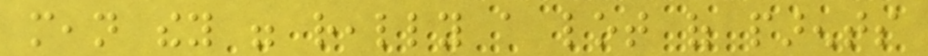mean they were really a lot of parents
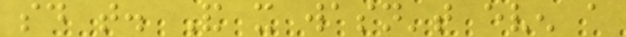said that. And it wasn't even a
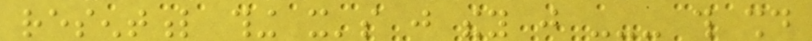resentful thing it's just they just --- this should
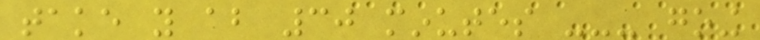take you about 30 minutes --- going
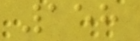158
